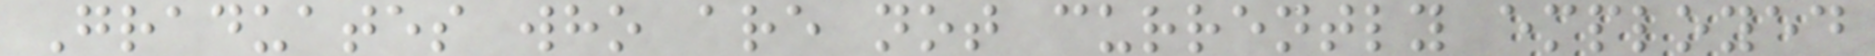Graduates who are not currently employed
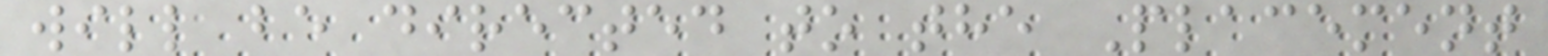will be directed to the Placement
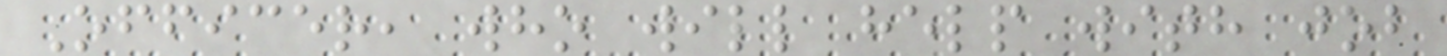Officer, who will help with job
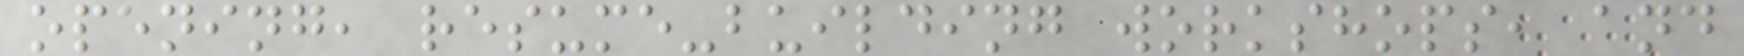opening, resume-building workshops, and
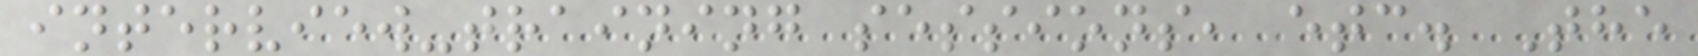interview-training sessions, etc. The
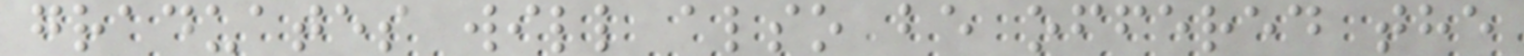graduates will also be offered the
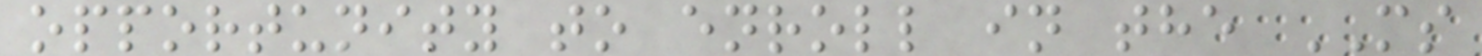opportunity to enroll in the MS
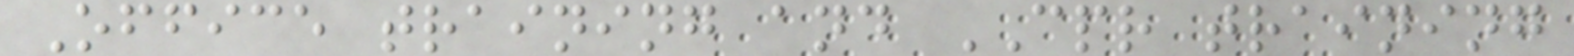Office training and CPR training
